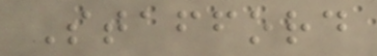Stafford
